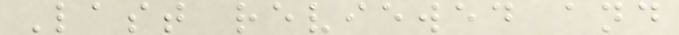Last reviewed and
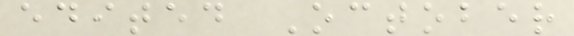edited October
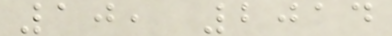10, 2014
